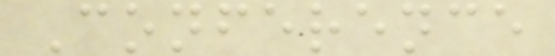Conference
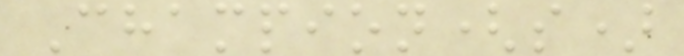Champion(s)
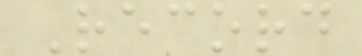Record
